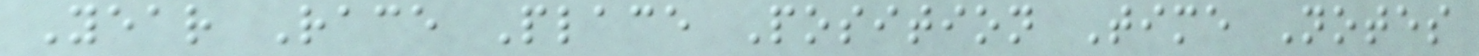Year Race Place Position Time Notes
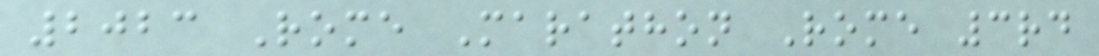2023 Rome Marathon Rome 3rd
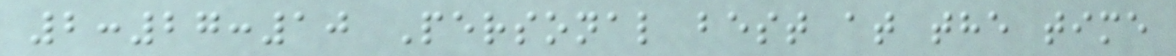2:27:10 Personal best at the time
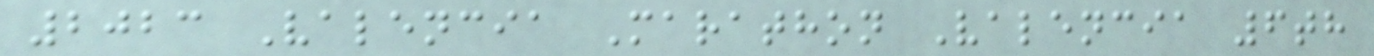2023 Valencia Marathon Valencia 6th
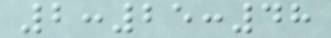2:25:48
